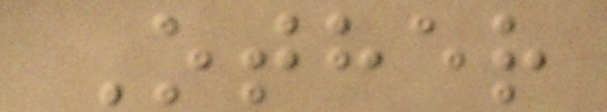Other
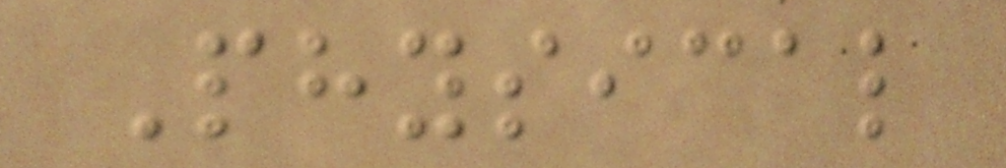Physical
